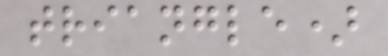triangle)
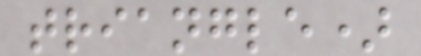triangle)
